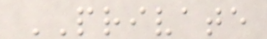PRIVATE
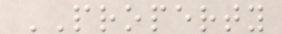PROPERTY
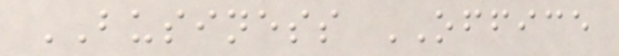BUSINESS OFFICE
